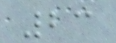23
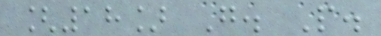[18] G. P.
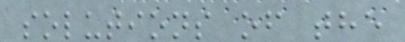solutions of the
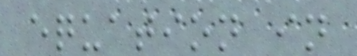equation in
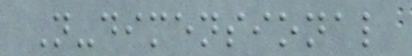N-dimensional
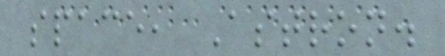space, Astron.
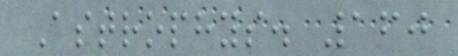Astrophys. 160
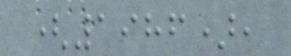(1986),
